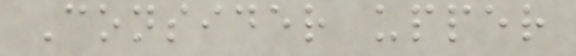Consider upper
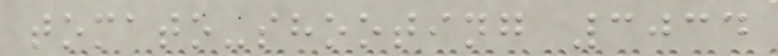tomato-shooting 3034
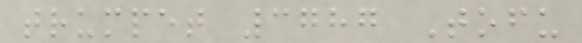trumpet 3787 Tofu
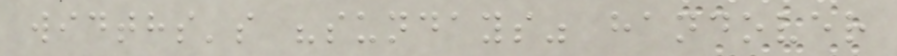widths's "sundays" handover
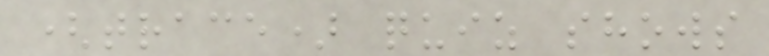(trace) quiz shows
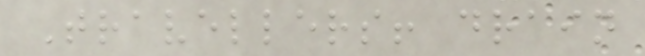Travellers! drain
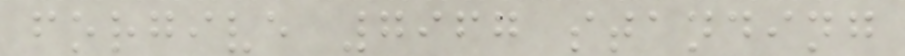forgive 7967 standing
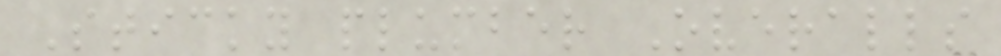Sticky plumber Overalls
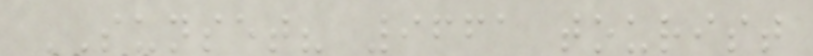SUNSET? 9661 tourist
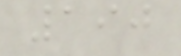190
